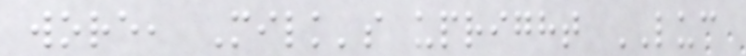wore, Milk's upright LUC
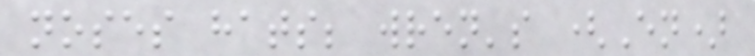noses hats; wren's (En)
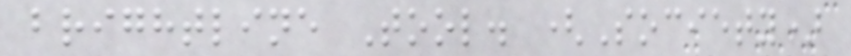brightline Tool. (Society)
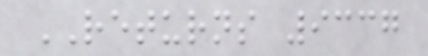RETURNS 9337
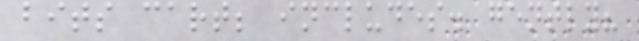bits cart; includes. gently?
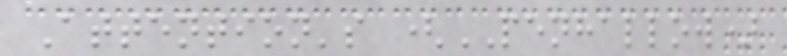Attention's (PENHALLOW)
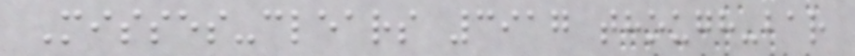Misses-clears 3917 though-bar
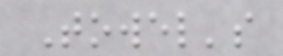Towel's
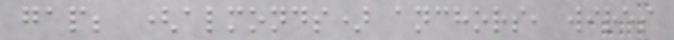gap; (almonds) anchors, wires
